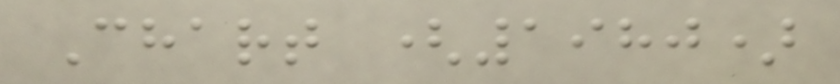Chart (1980)
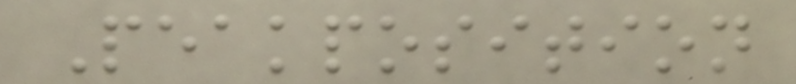Peakposition
